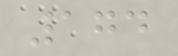174
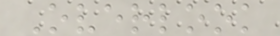Overlook
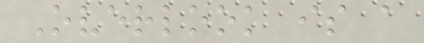Overlook is a
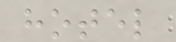hotel
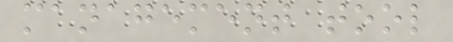management tool
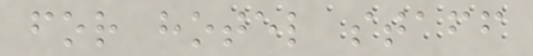for hotel staff
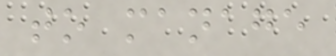to manage
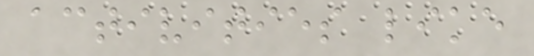activities like
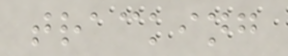tracking
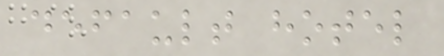default hotel
